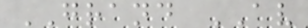GRAND AV
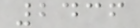2436
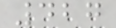427
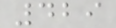429
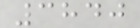3840
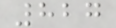827
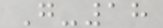G-18
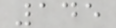145
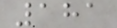181
